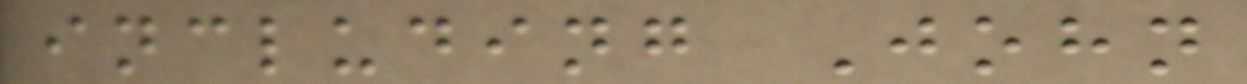including John
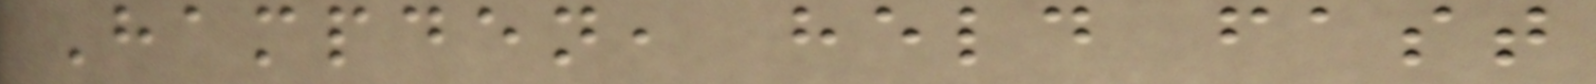Hampden, held fast
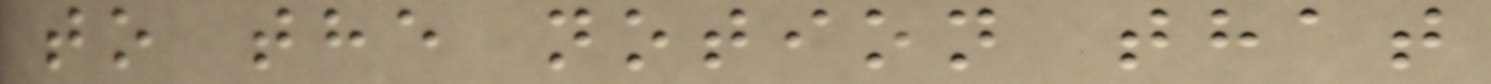to the notion that
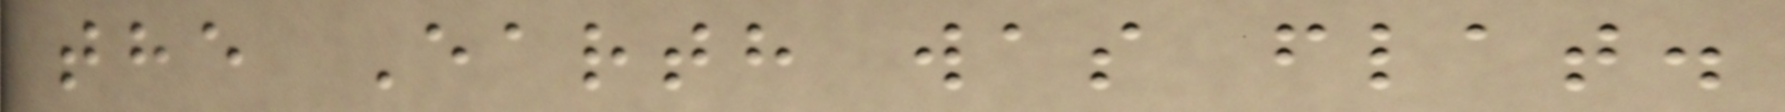the Earth was flat.
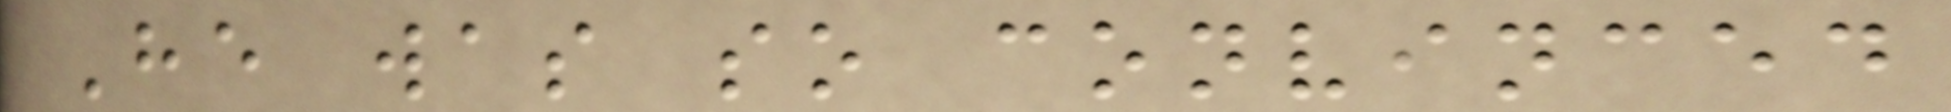He was so convinced
